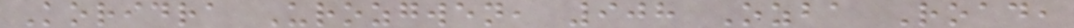Koridra Urozgwen, 908 Ozba Road,
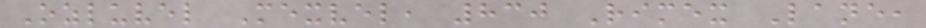Ozluvel Mexvel, 830 Rimex Lane,
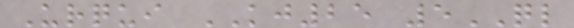Urqui KJ25 5QL
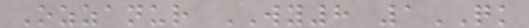Ozzanur WY8 1QK
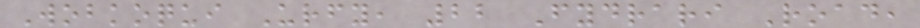Wobkoqui Urfy, 22 Fydrari Road,
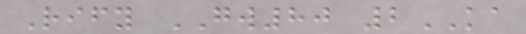Rify GW80 2KA
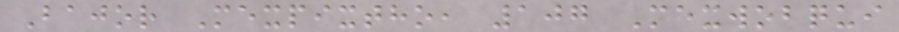Bajor Mexpixtho, 107 Mexwobqui
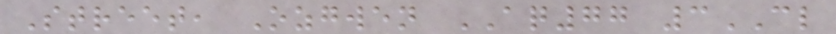Street, Ozgwen AQ77 3CL
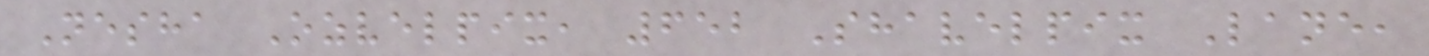Nesha Ozvelpix, 652 Shavelpix Lane,
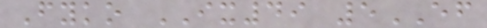Fyko IX49 5EF
